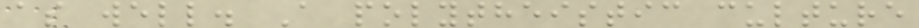as well. A polytheistic culture
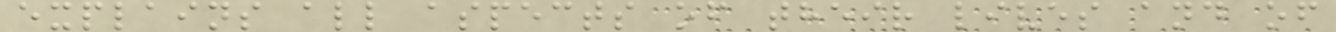explains all aspects of their lives and of
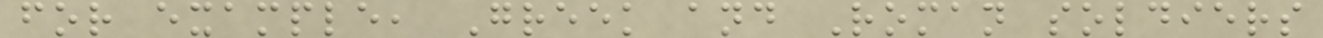for example, Greek and Roman soldiers
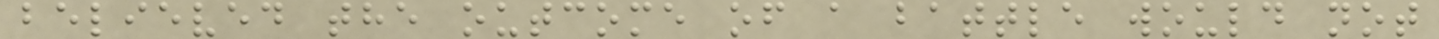believed the outcome of a battle would not
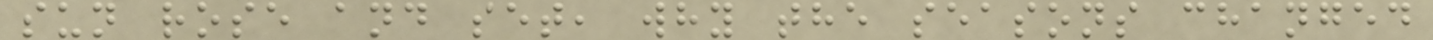sun rose and set, why the seasons changed
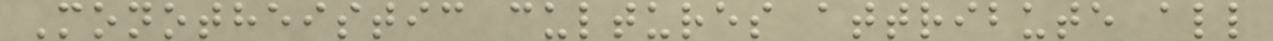Monotheistic cultures attribute all
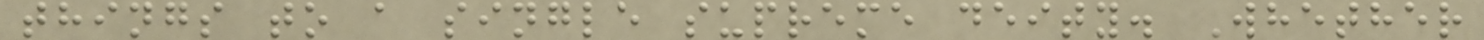things to a single supreme deity. Whether
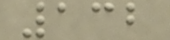132
